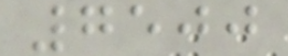7500
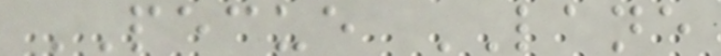PECUE LANE
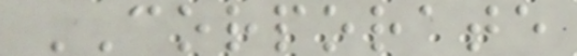CORPORATE
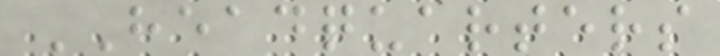HEADQUARTERS
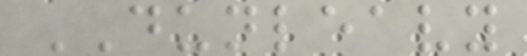DUNLEAVY
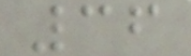36
